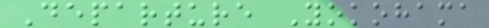Departure Yokohama
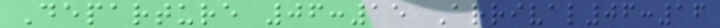Departure 06:15 Arrival06:16
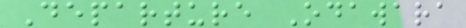Departure Odawara
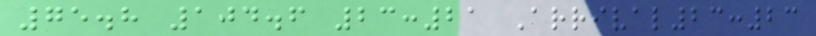75.8 104.6 23:21 Arrival23:23
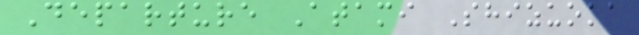Departure Atami Shizuoka
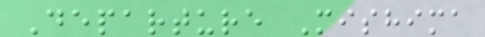Departure Mishima
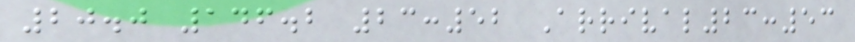20.0 146.2 23:52 Arrival23:53
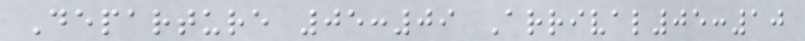Departure 05:09 Arrival05:10
